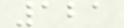121
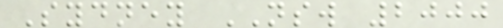Sydney NSW 2000
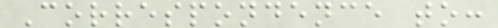Correspondence to:
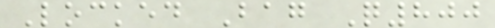Locked Bag Q800
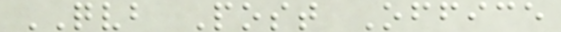QVB Post Office
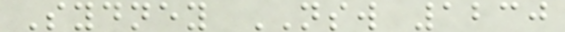Sydney NSW 1230
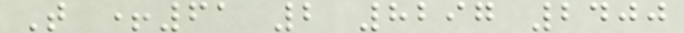T +61 2 8297 2400
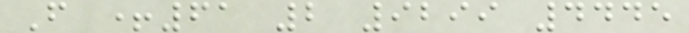F +61 2 9299 4445
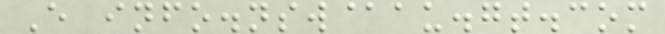E info.nsw@au.gt.com
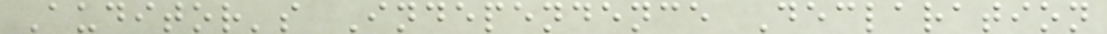Auditor's Independence Declaration
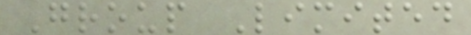Group Limited
